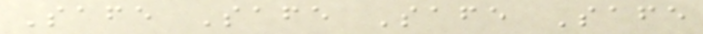Safe Safe Safe Safe
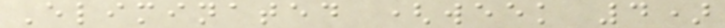Eliminated (week 4)
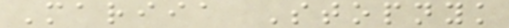Mariia Stopnyk
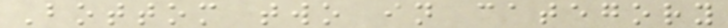Bottom two in category
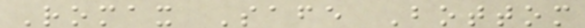Romax Safe Bottom
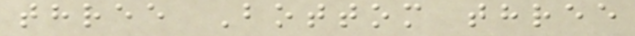three Bottom three
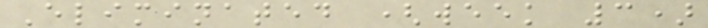Eliminated (week 3)
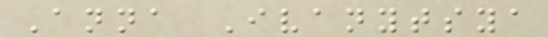Anna Ivanytsya
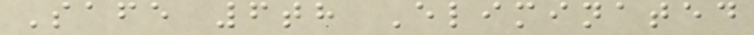Safe 6th Eliminated
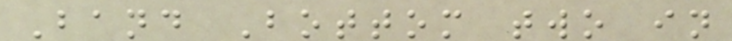Band Bottom two in
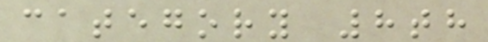category 8th
